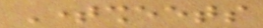Timesheets
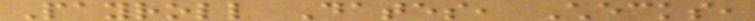Payroll Dates, Checks,
